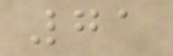71
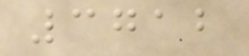3712
